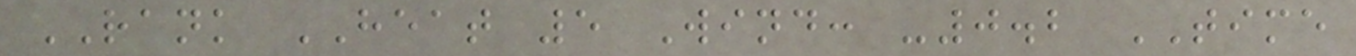RANK HEAT 5 Wind: -0.2 TIME
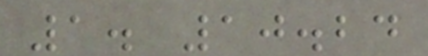1. 10.24
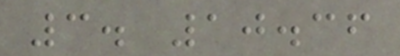3. 10.36
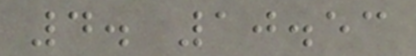4. 10.53
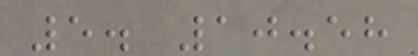5. 10.58
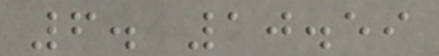6. 10.59
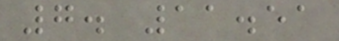7. 11.51
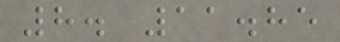8. 11.85
